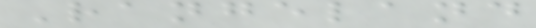Rangeland
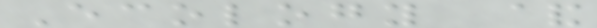Ecology &
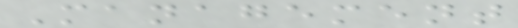Management
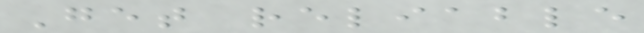Get reliable
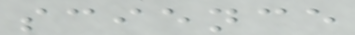science
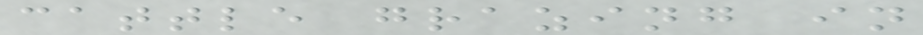cattle grazing in
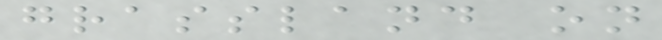grassland on
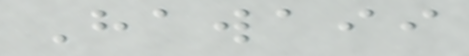Hawaii
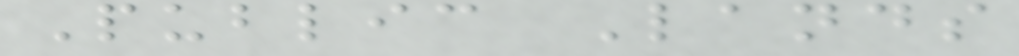Public Lands
